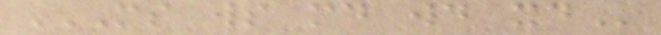MS WS MD WD XD
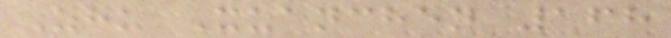Zhu Xuanchen 168
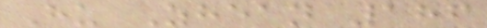Hu Zhean 186
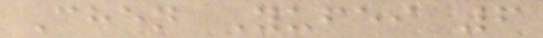Chen Yufei 6
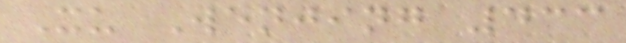Xu Wenjing 433
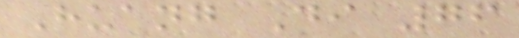Huang Di 76
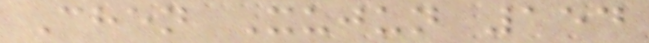Chen Xujun 154
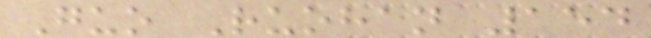Guo Ruohan 154
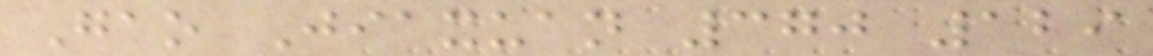Gao Jiaxuan 370 129
